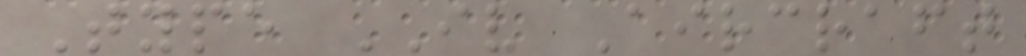Type IV Aircraft
